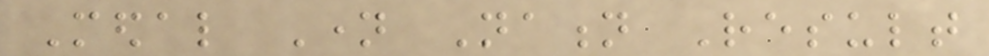Medal Name Nation Result
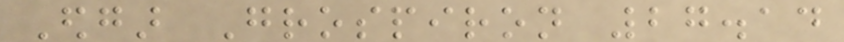Edgar Grospiron 27.14
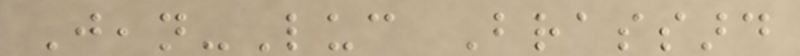Jean-Luc Brassard
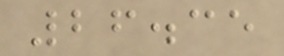26.35
